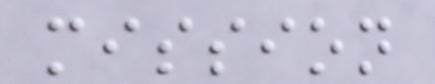mission
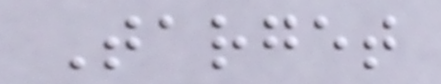Target
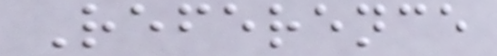Reference
